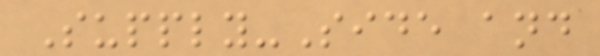Supply-Side and
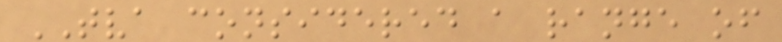TVA considered a range of
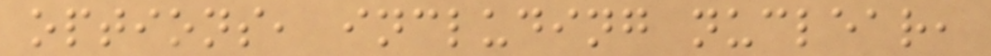options, including nuclear,
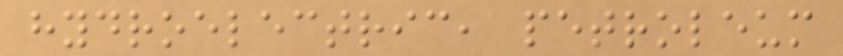hydroelectric, petroleum
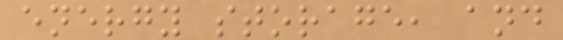energy storage, and
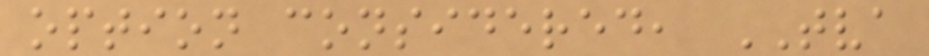option considered, TVA
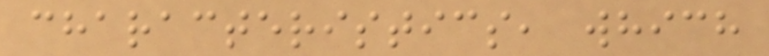characteristics, which
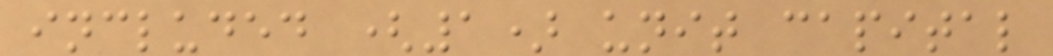included (1) unit capital
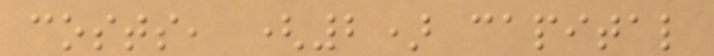costs, (2) capital
